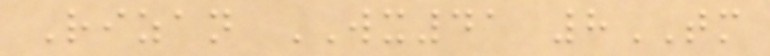Rizan WX41 8TM
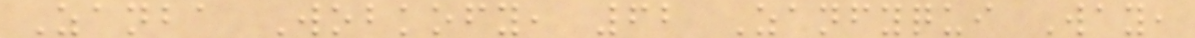Zanba Wobkofy, 62 Zanfyqui Way,
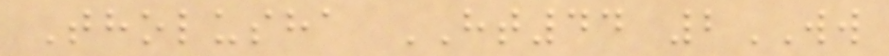Tholusha HT44 2WW
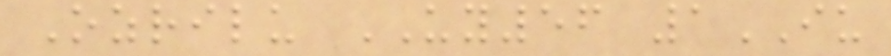Ozrilu UY56 1IU
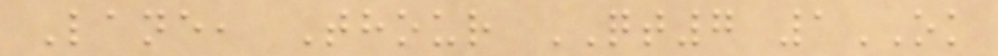Lane, Thour QT7 1OK
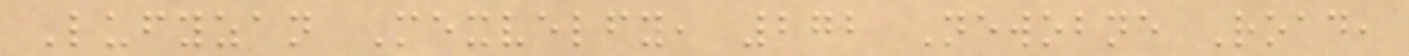Lufyzan Mexvelfy, 272 Newobne Road,
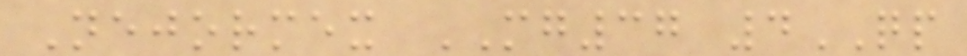Nejormex MG37 4QP
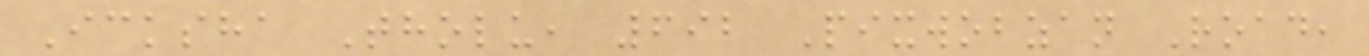Icksha Tholu, 692 Pixwobzan Road,
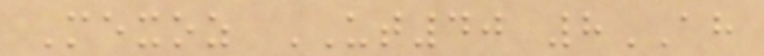Mexoz UT40 8AH
